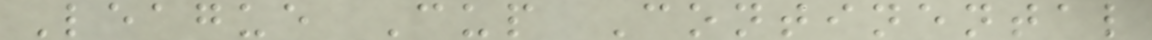League Cup Continental
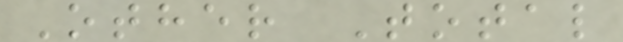Other Total
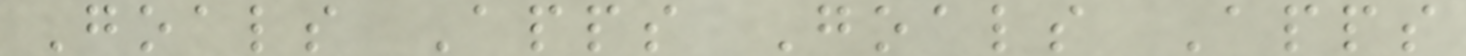Goals Apps Goals Apps
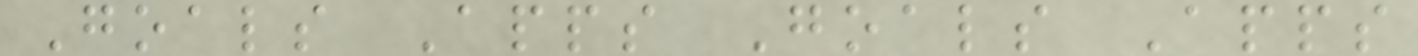Goals Apps Goals Apps
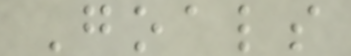Goals
